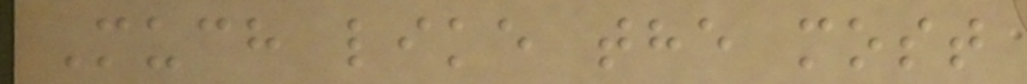Much like the most
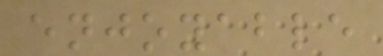enjoyable
